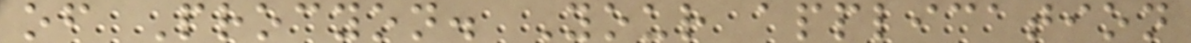of Procyon. Your application
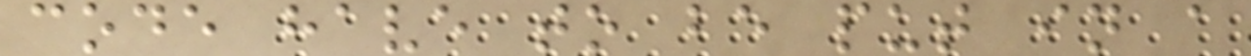code have to be put in a
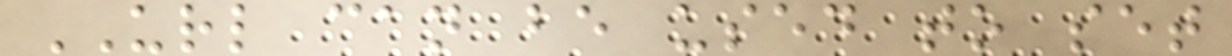URL can be used to set
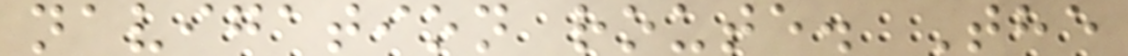navigation route. The
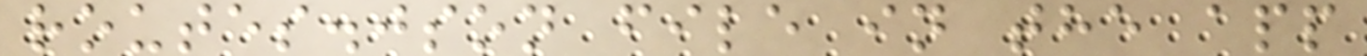routes.json file in the app
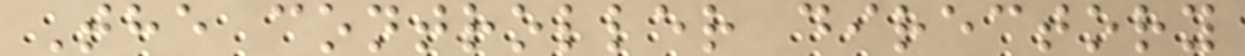The controller directory
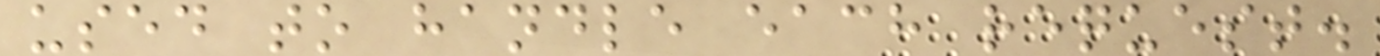used to handle each request.
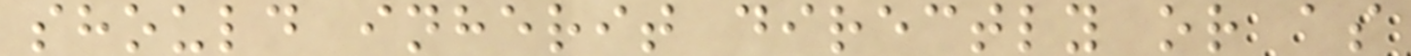should inherit directly or as
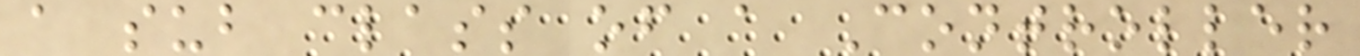a sub class of a Controller
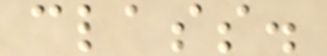class.
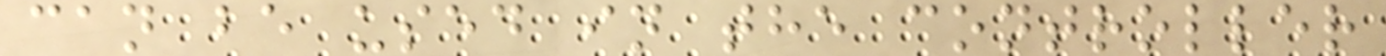can be used in the controller
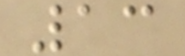13
